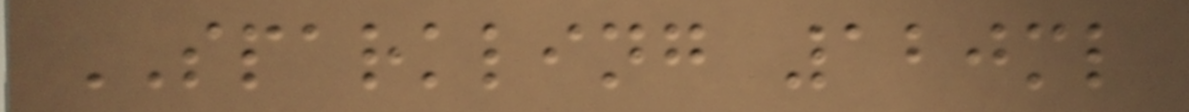SPARKLING 120ml
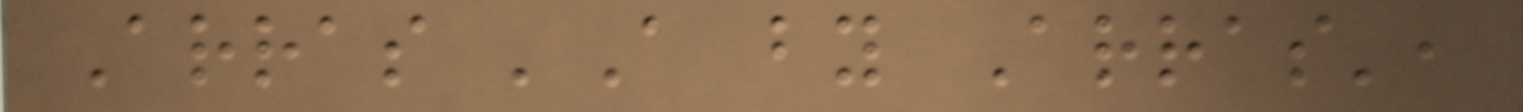Arras 'A by Arras',
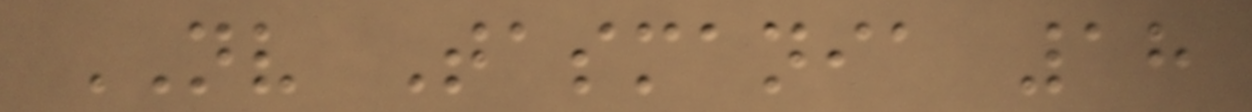NV Tasmania 18
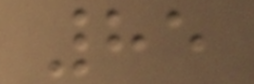85
